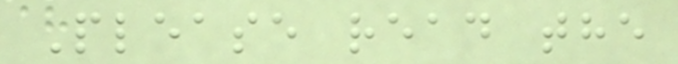Please read the
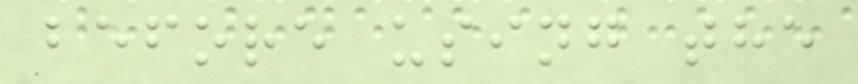before using the
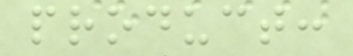product:
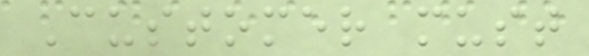Customer must
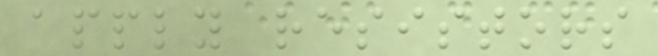apply resistors
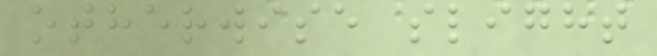otherwise slight
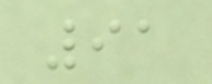91
